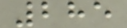285
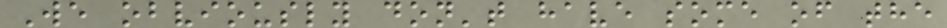We obviously don't have some of the
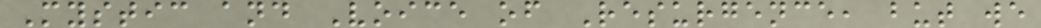Mystic and Voice of Resurgence, but we
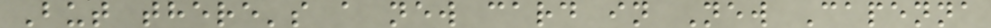But there's a new card in New Capenna
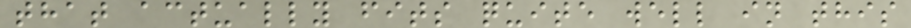that actually fits quite well in this
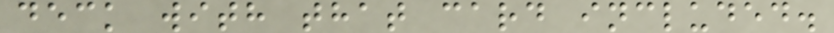deck with that card included.
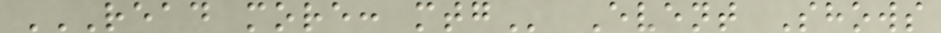READ MORE: MTG Event Shows
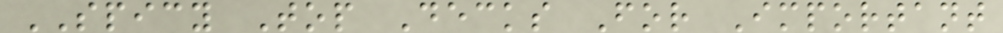SPICY Top Decks For Important
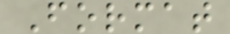Format
